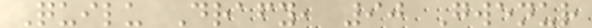Quilu Drafy, 90 Gwenur
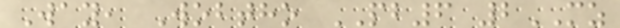Way, Wobtho PB6 2MZ
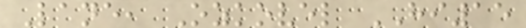Lane, Ozkovel HI15
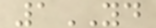1YD
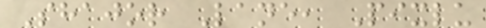Shajor Lane, Pixlu
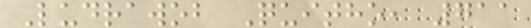Ludrawob Quitho, 711
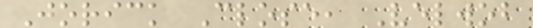Jorick Close, Velwob
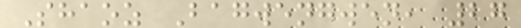Shaoz Bagwengwen, 27
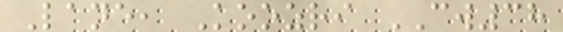Lane, Koozri CW38
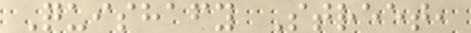Quishafy Street,
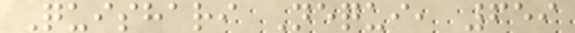Quishari Nequi, 659
